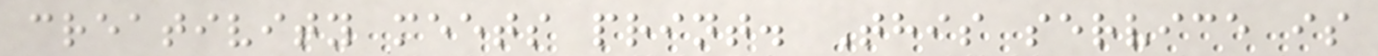creativity meets print. This service is
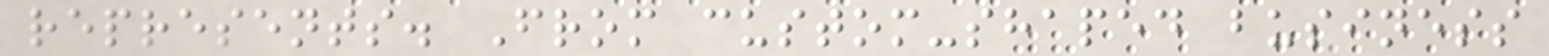represents. From custom-shaped business
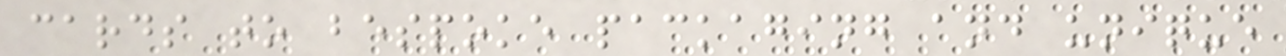cards to bespoke packaging and unique
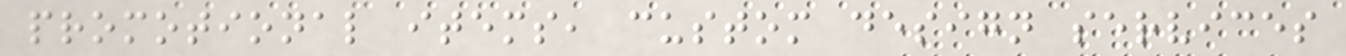promotional items, custom design services
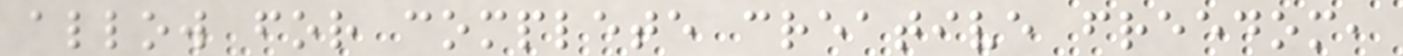allow for complete creative freedom,
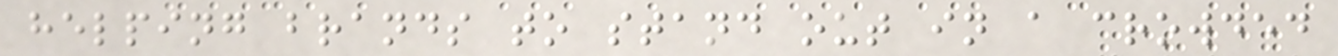helping brands to stand out in a crowded
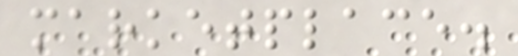marketplace.
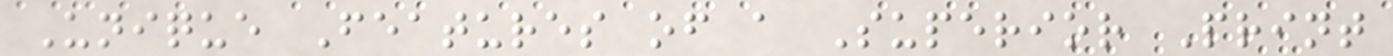Unique Features of a Superior Print
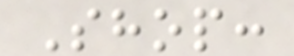Shop:
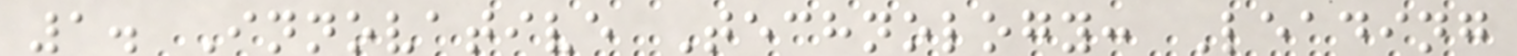1. Innovative Technology: Leading
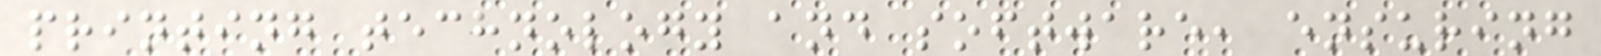printing technology and software, ensuring
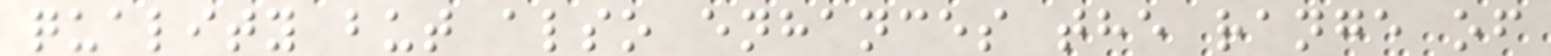quality but also enhances the range of
